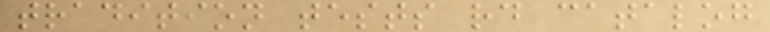tradition tests rd catalog
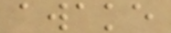awake
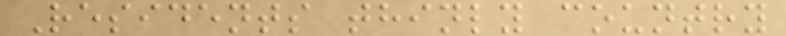Residents thinly country
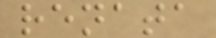renata
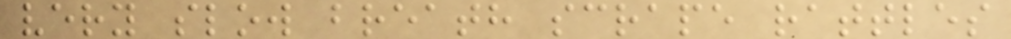very slow breath scrape rattles
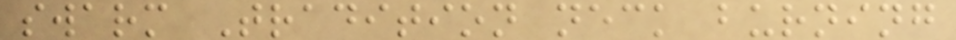swarm Tradition neck burning
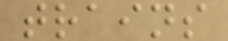trains
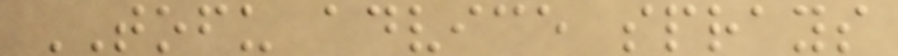TOFU advice sprays
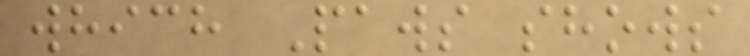which Paws shows
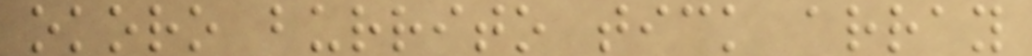okoro burrito tick array
